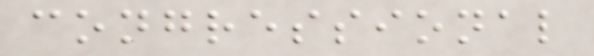congressional
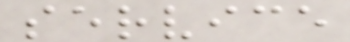service
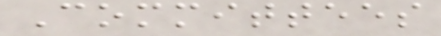Committees
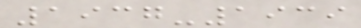1937-1939
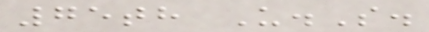75th U.S.
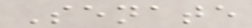Senate
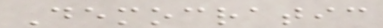Democratic
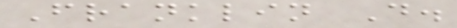Franklin D.
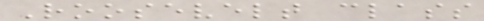Roosevelt class
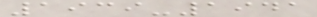1939-1941
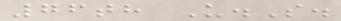76th U.S.
